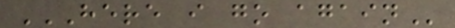HERE I GO AGAIN
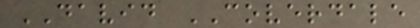DAVID COVERDALE
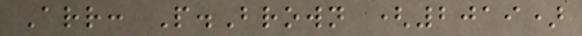Arr: P.Brown (2019)
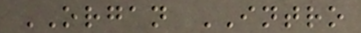ORGAN INTRO
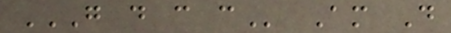G D C C Am D
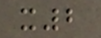x2
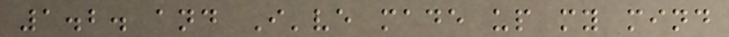1.2. and I've made up my mind
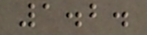1.2.
